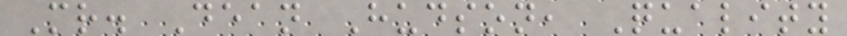Mr. Dean Hudson, Quality
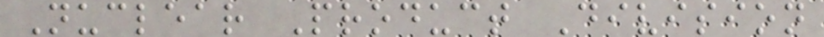Nuclear Product Division
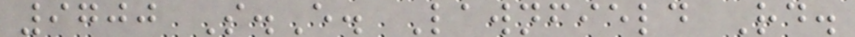9700 S.E. Lawnfield Rd.
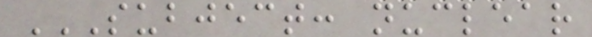SUBJECT: NUCLEAR
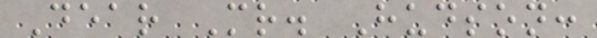Dear Mr. Hudson:
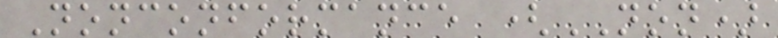Nonconformance (NON)
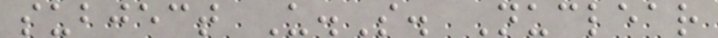subject U.S. Nuclear
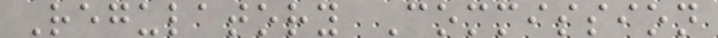Regulatory Commission
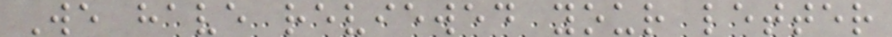We have reviewed your letter
